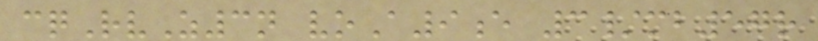cqRvZ3n voA9e 3/mb57r
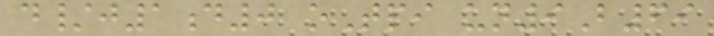d/j1d0 oTpi un9B69
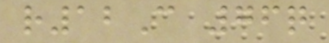r12C 76q
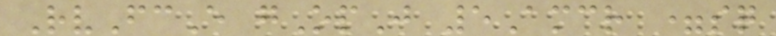RvFcE gOpJ 5Amcr =sq
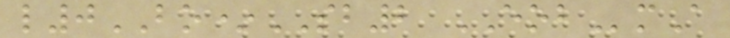l0BO*SB2 EOBmA
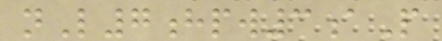nL7hpw3aP
